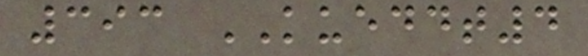393 KUEDDT4
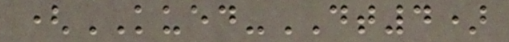(KUED-DT4)
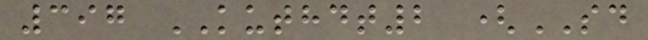397 KUTHDT2 (SD
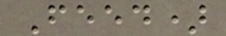Feed)
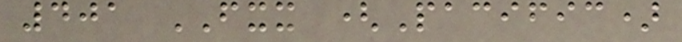401 FXX (Pacific)
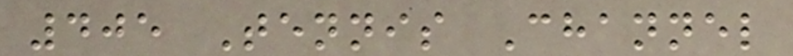405 Tennis Channel
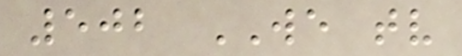502 WE tv
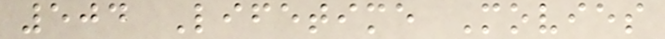504 Lifetime Movies
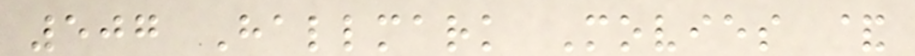507 Hallmark Movies &
